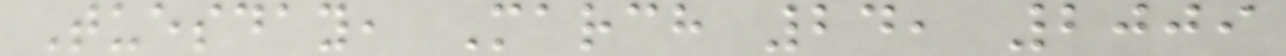Tuesday, March 24, 2009
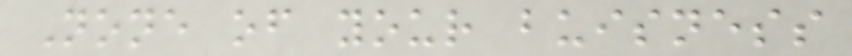None of your buisness
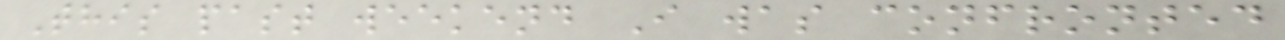This past weekend I was confronted
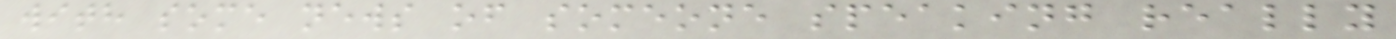with some news of someone speaking really
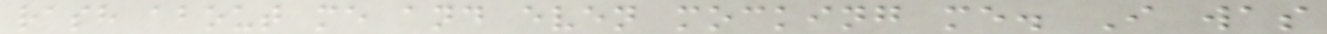rash about me and even mocking me. I was
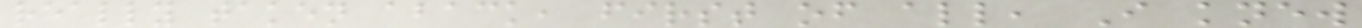really taken aback, first of all, I knew
